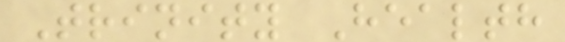Trinity Health
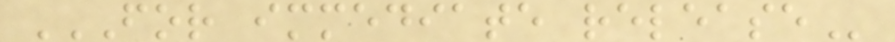FOR IMMEDIATE RELEASE
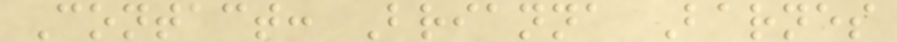Contact: Brianna Barnes
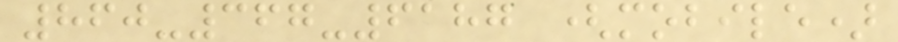860-367-6187 (mobile)
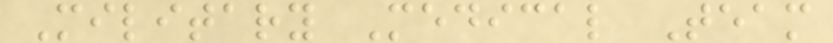Military Medical Team
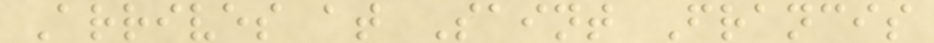Arrives at Saint Francis
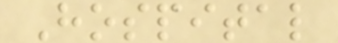Hospital
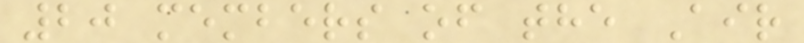20 members of the Air
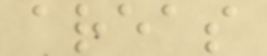areas
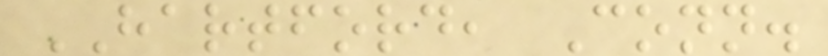HARTFORD, Conn.
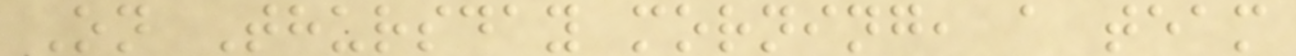On Thursday morning, a team
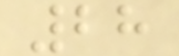28
